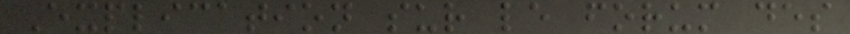Explication sur le forum des
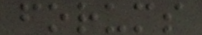forums
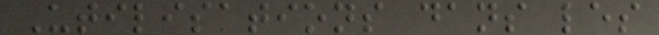Utilisations dans les
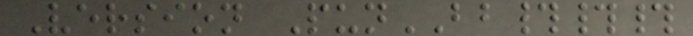Version PunBB###
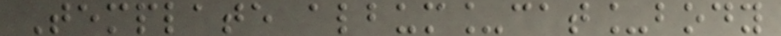Template album_cat_body
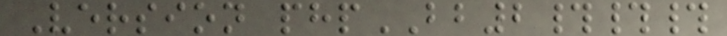Version phpBB2###
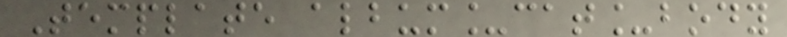Template album_cat_body
